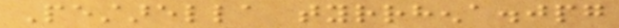Pestarella tyrrhena.jpg
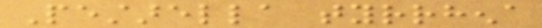Pestarella tyrrhena
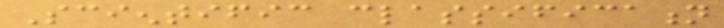Scientific classification
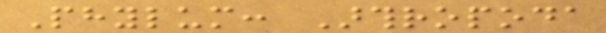Phylum: Arthropoda
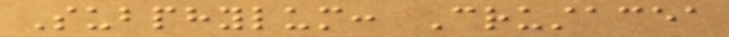Subphylum: Crustacea
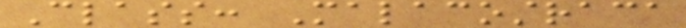Class: Malacostraca
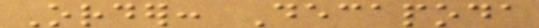Order: Decapoda
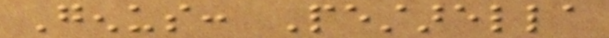Genus: Pestarella
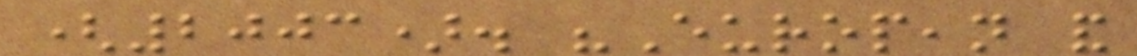(2003). "European and
